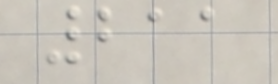211
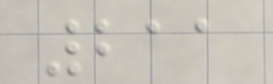211
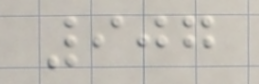907
